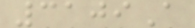3109A
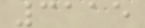3115
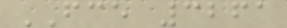FCE 3261
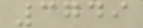3749
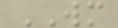WM
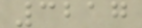3217
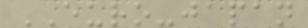EURO-japan
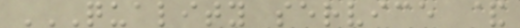QUALITY SERVICE &
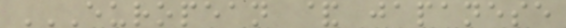EUROPEAN & JAPANESE
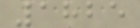1825
